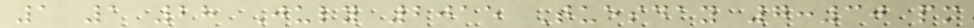1 1 28 July 2015 Tuesday 7:30 pm
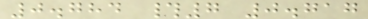0.784 #7 0.717
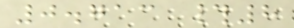0.713 #8
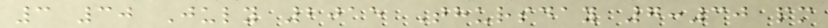3 30 July 2015 Thursday 7:30 pm
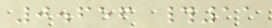0.656 #11
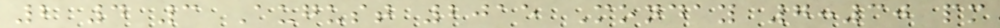2 4 3 August 2015 Monday 7:30 pm
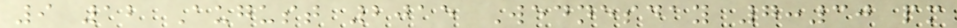9 12 August 2015 Wednesday 7:30 pm
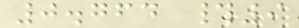0.764 #9
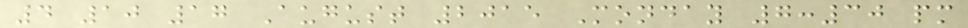4 10 17 August 2015 Monday 7:30 pm
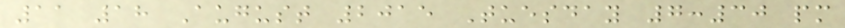11 18 August 2015 Tuesday 7:30 pm
